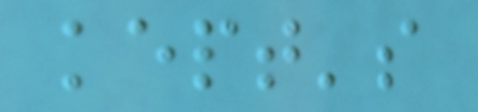kept's
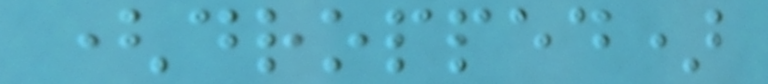(dropped)
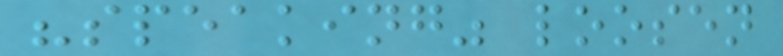"speaking" loosen
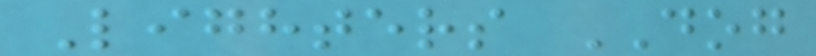Lighters DOG
